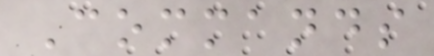Commands
